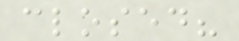closed?
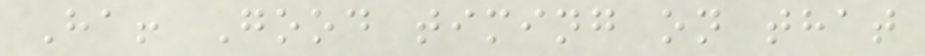Ha! Good timing on that
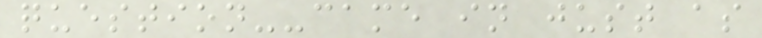question--came in just as
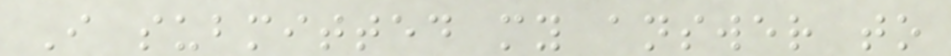I submitted my answer to
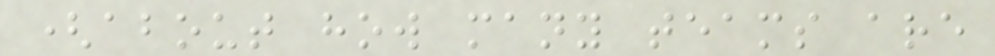(about how many teams are
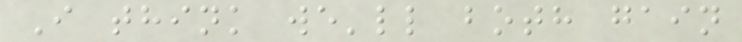I think we'll both gain
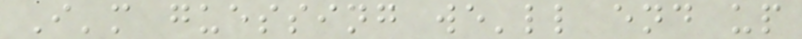I'm guessing we'll end up
